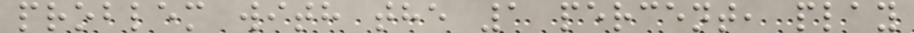problem with the 1 percent, play
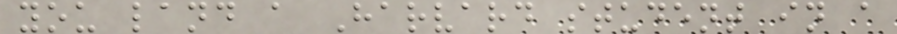you land a Harvard student in a
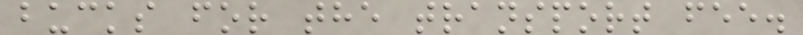bucks for the transport fee.
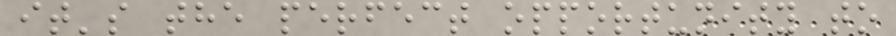it's the perfect opportunity to
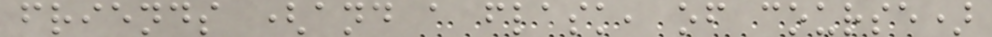friends (and a flask, of course)
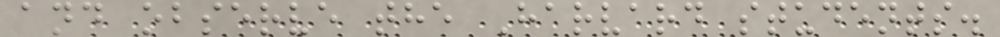and observe the Harvard students.
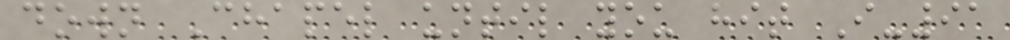down Chapel until you hit I-91
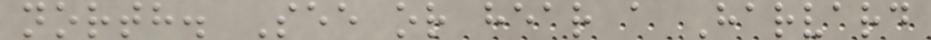north. See or hear a Harvard
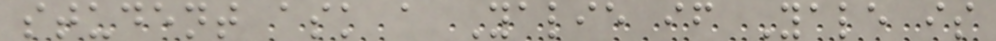student ask a Yalie if Yale is
